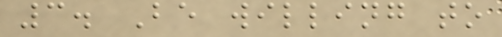3. Be willing to
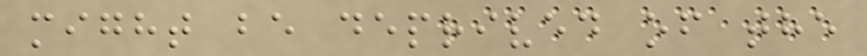might be deprived of the
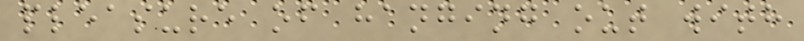pleasure of hanging out with
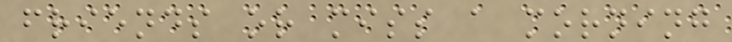friends or miss a morning
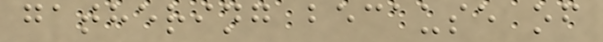gathering because of
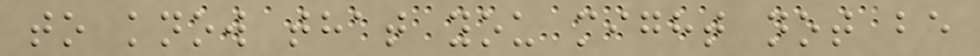to know that you might not be
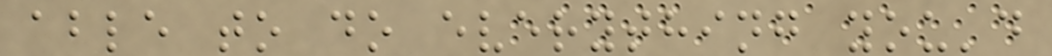able to do everything you'd
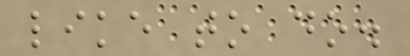like to do.
